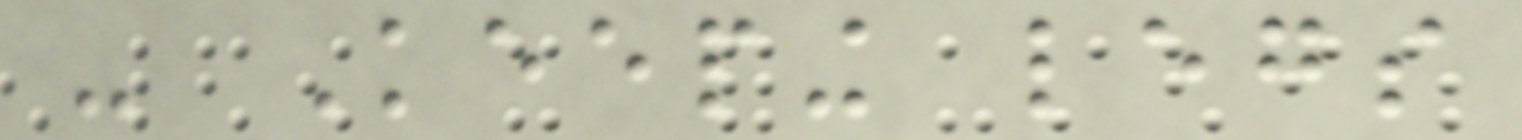- Keeping legs
